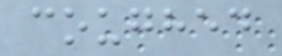coughed
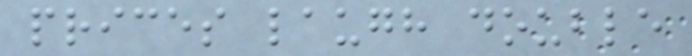prices laugh double
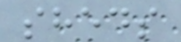sheds
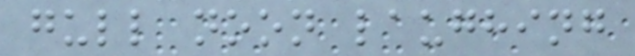gull noon laughing
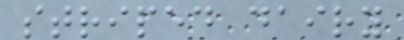striped dairy
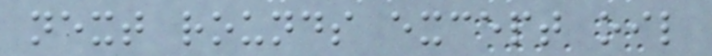next rounds except oil
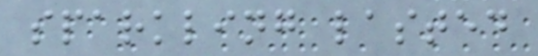sparkling lasted
